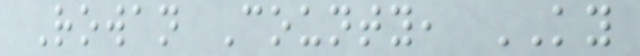Rowan County, KY
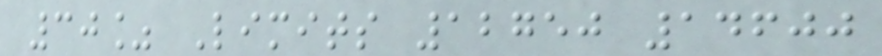30% Limits 12750 14600
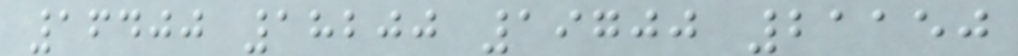16400 18200 19700 21150
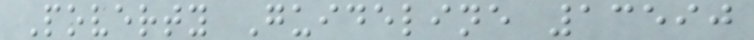Poverty Guideline 13590
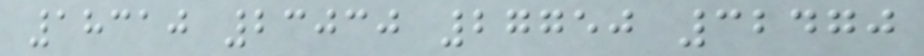18310 23030 27750 32470
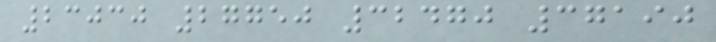23030 27750 32470 37190
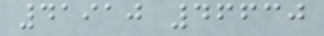41910 46630
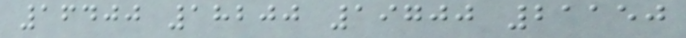16400 18200 19700 21150
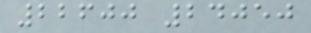22600 24050
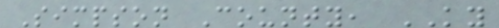Simpson County, KY
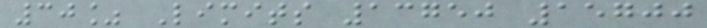30% Limits 13750 15700
